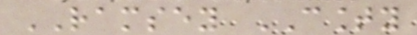RAMSEY COUNTY
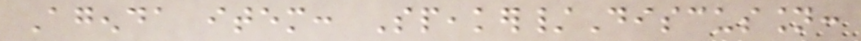Agenda item: Speaker/Discussion:
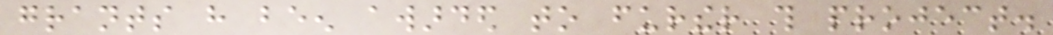grants have been awarded to further this project.
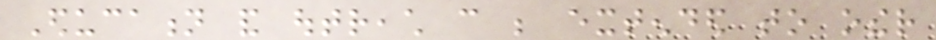Education and outreach can be extended to other
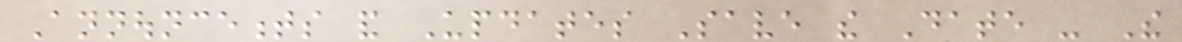Announcements and Updates Save the Date - The
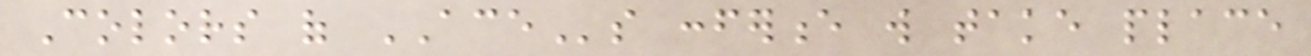Colors of ACEs conference will take place
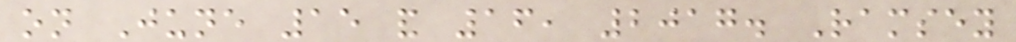on June 15 and 16, 2017. Ramsey
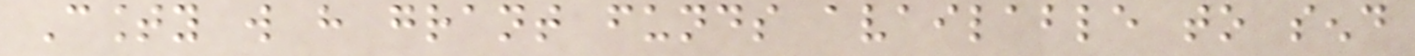County will have grant funds available to send
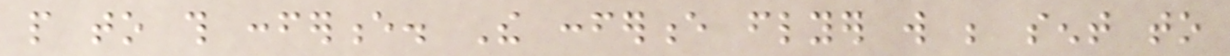people to this conference. The conference flyer will be sent to
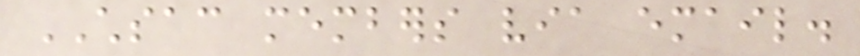CHSAC members via email.
